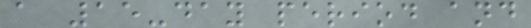a 15-day period and
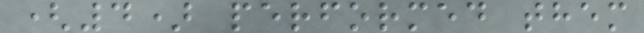(4) performed them
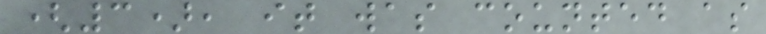(3), it was counted as
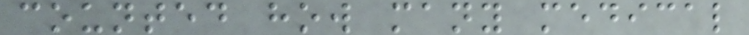counted how many medical
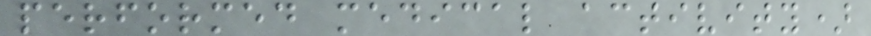performed medical activity)
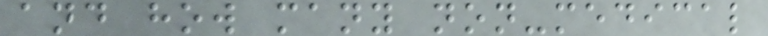and how many non-medical
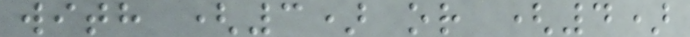with (3) or (4)
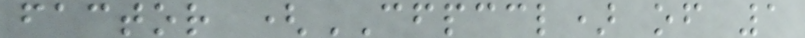factor (CFPCCL) of 1
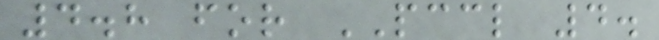4.8 for PCCL 4.
